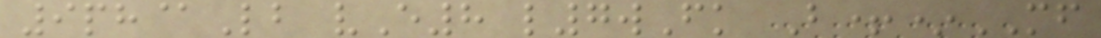9ph@Lb vE8 l7wFk B+*MF
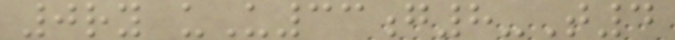0ry uU33g8-T4
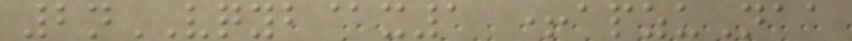2nVQYB@x1 +apzuNaa
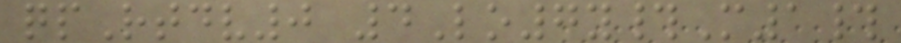qpRtdv0 4Lo7y#M1#
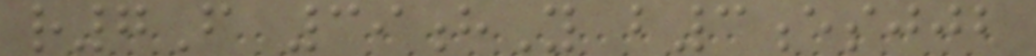r7F 39hY b3esjjb
